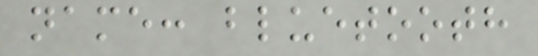name: bluetooth
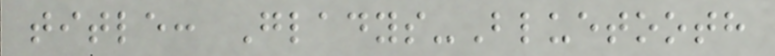title: Gladys-Bluetooth
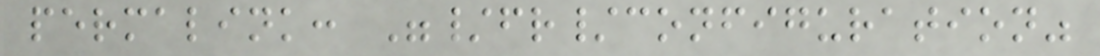permalink: "/fr/configuration"
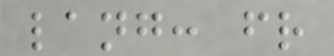lang: fr
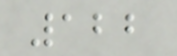122
